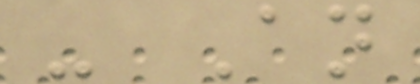- An
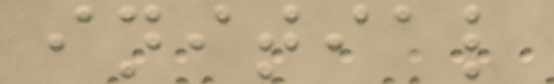initial
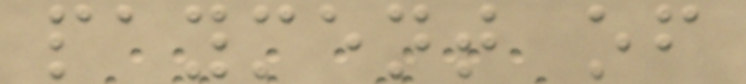payment of
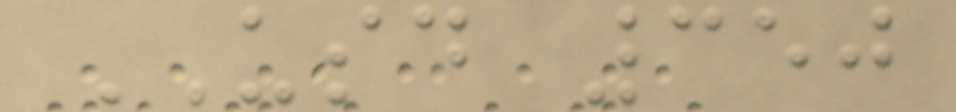USD 350
